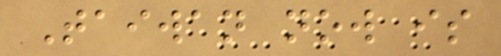Taiwan now is
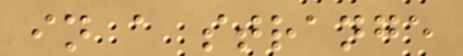in a strange
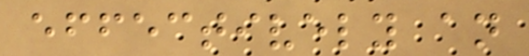effectively an
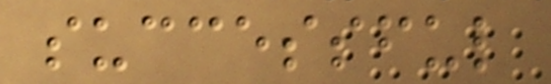successful
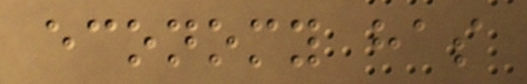economy has
